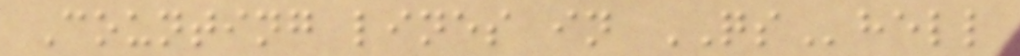Counting lines in QShell
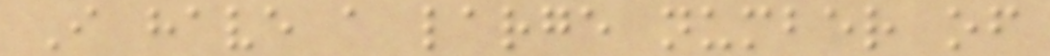I have a large number of
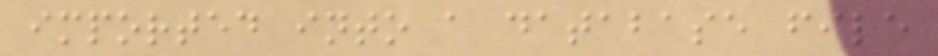imported into a database file
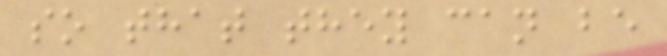so that they can be
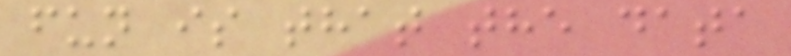fun is that the data
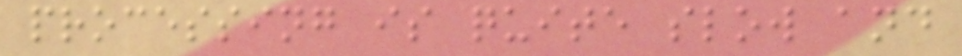processing is quite slow and
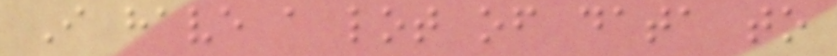I have a lot of data to
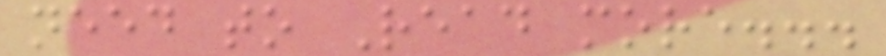need to Read more...
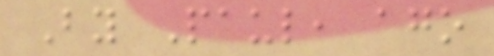By Paul, ago
